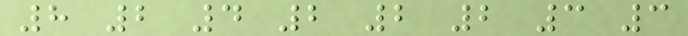8 2 4 2 2 2 3 3
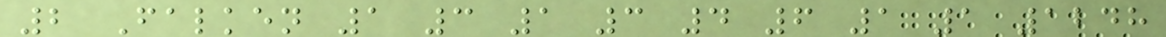2 Falken 1 3 1 3 4 6 1 1 1248
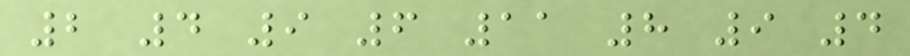2 4 9 6 11 8 9 4
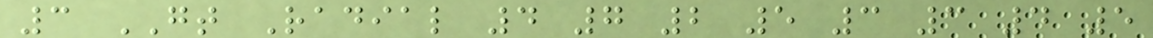3 GT Radial 4 7 2 5 3 3 4 5
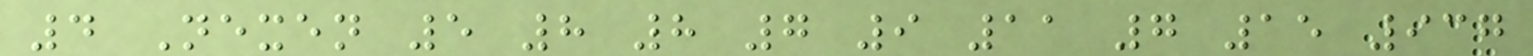4 Nexen 5 8 8 7 9 11 7 15 937
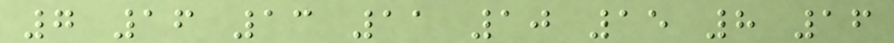7 16 13 11 10 15 8 16
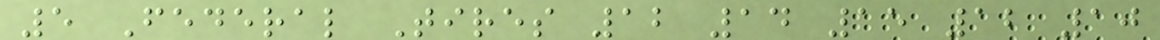5 Federal Tires 12 14 15 12 10
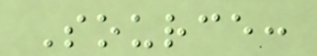Source:
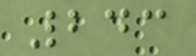243
